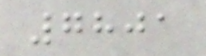7801
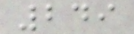249
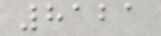8121
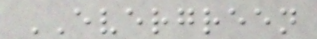EVERGREEN
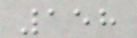158
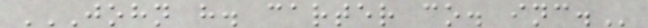JOHN H. CARTER CO. INC.
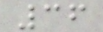36
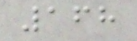168
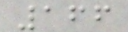166
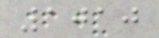1010
